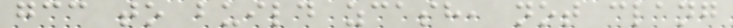gcc to build zcash, not clang
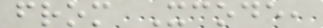from Xcode,
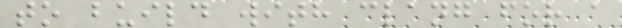to build with clang for a
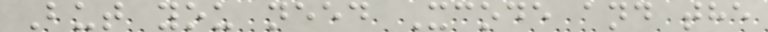But you need Xcode and the
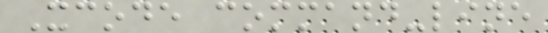Xcode command-line
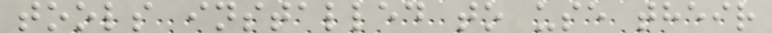tools installed to use their
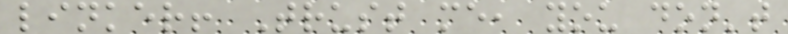linker! Trust me, you don't
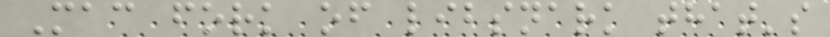Mac fork of libsnark that's
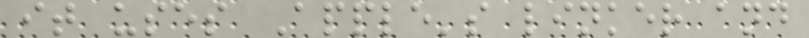it uses Apple's linker and
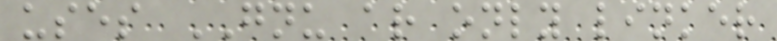uses GNU ar only linker
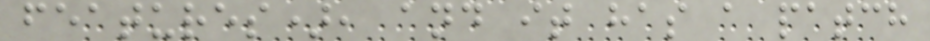features), and it has a patch
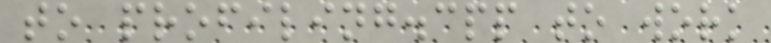to profiling.cpp to work
